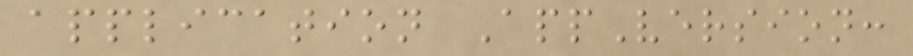application AppVersion:
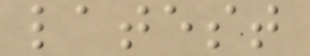latest
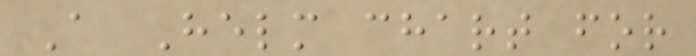A Helm chart for
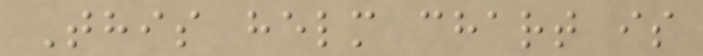This helm chart is
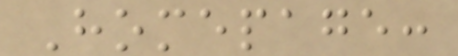Homepage:
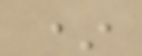*
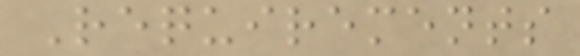Requirements
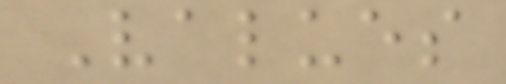Values
